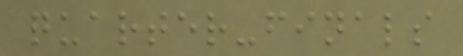quarter-finals
